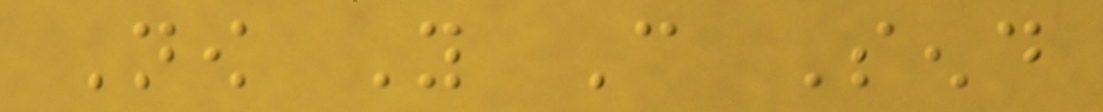Now You Can Send
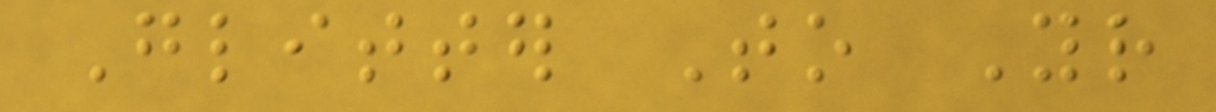Glitter To Your
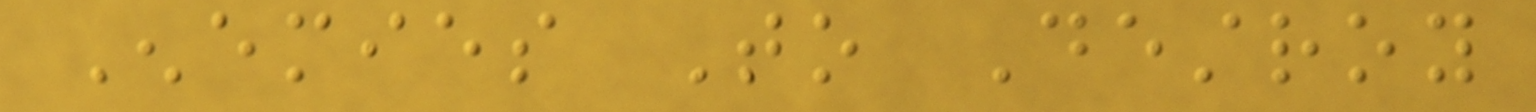Enemies To Destroy
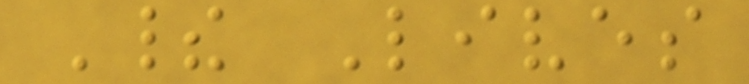Their Lives
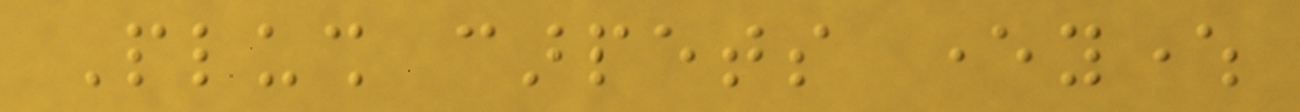Plush carpets everywhere
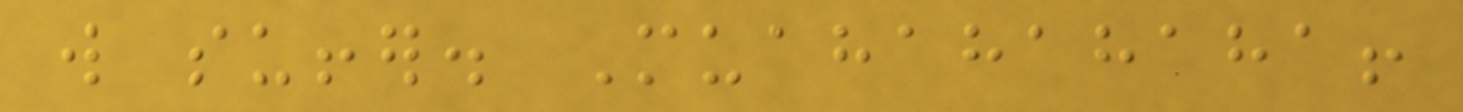will suffer. Muahahahaha!
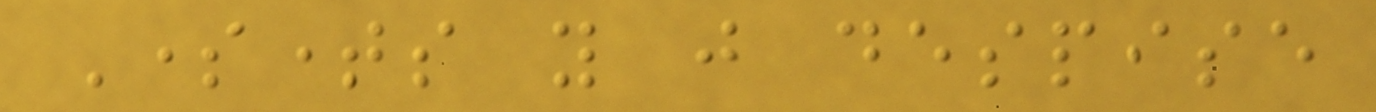Sometimes you just despise
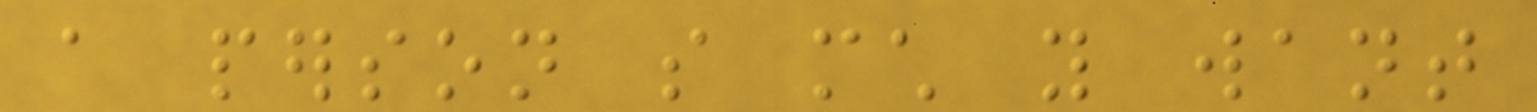a person so much you want
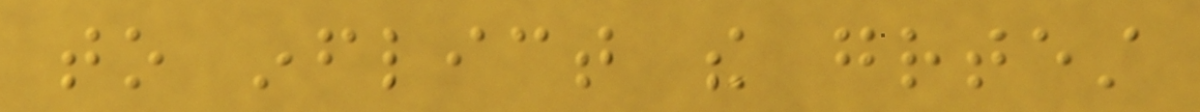to inflict the greatest
